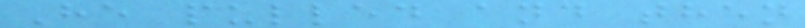He pulled and then
